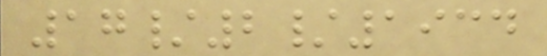17/2/1934
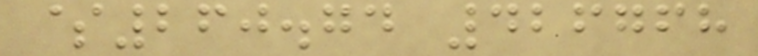$260.74 426768
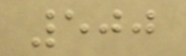500
